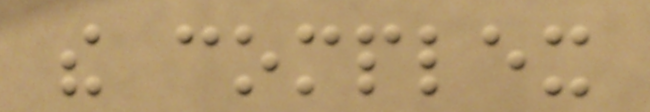the complex
